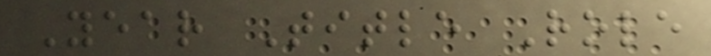Year Title Role
